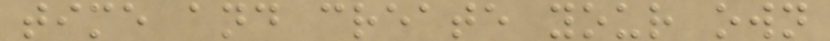time and create your own
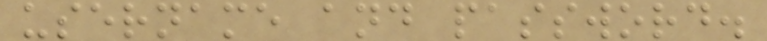username and password.
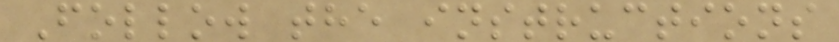Follow the instructions
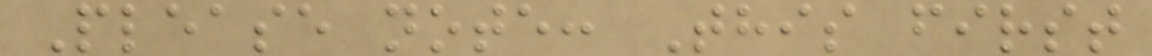Please note: This first
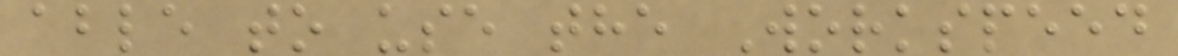able to use the Workspeed
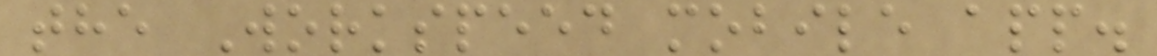the Workspeed mobile app.
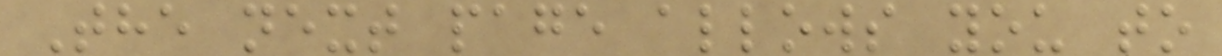The next page allows you to
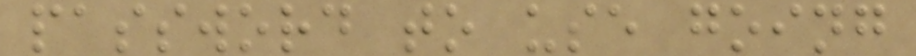password to use going
